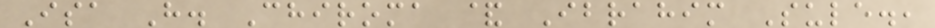Isa H. Chiroma & Ibrahim Sule.,
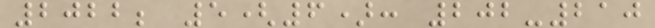2022; 5(6): 202-210
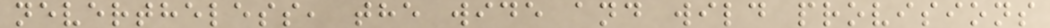nevertheless, the wide and wild provisions
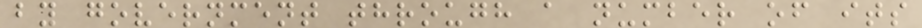by government through a number of its
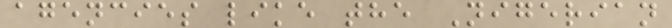agencies like the Nigerian
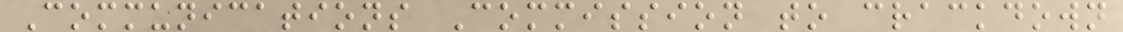Communications Commission to crackdown
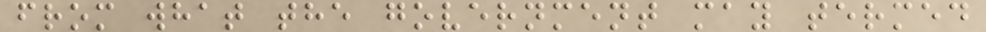from what the government may termed
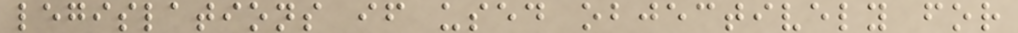legislations if used objectively for
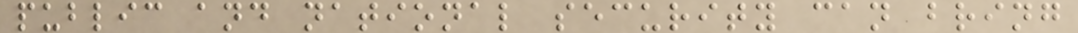public and national security can bring
